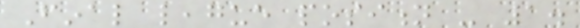Final league position - 1.
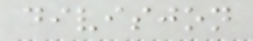divisjon
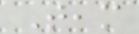Team
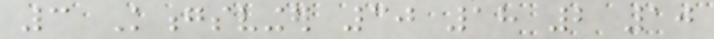3 Kongsvinger 30 18 2 10
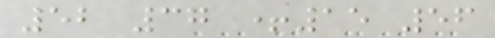52 37 +15 56
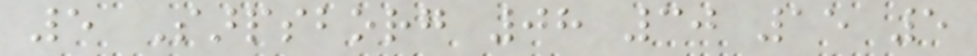5 Sarpsborg 08 30 15 5
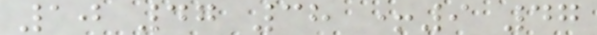10 47 38 +9 47
